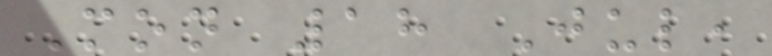Mon 18 Jul,
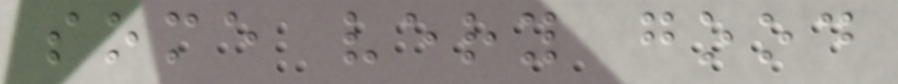some very good
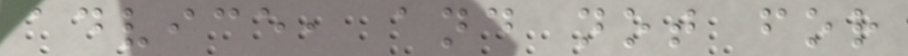advice, and not for
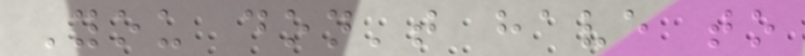You don't have to
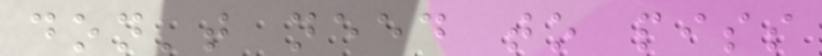don't need to piss
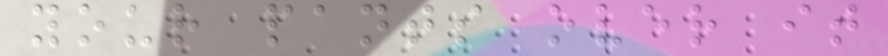your pants over it
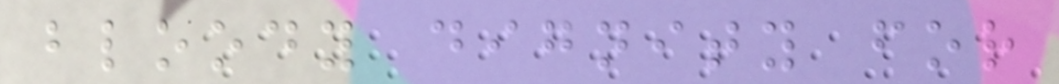bloody dignity for
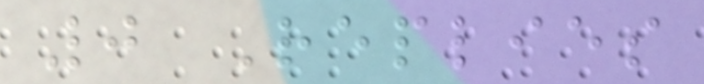0 Replies
